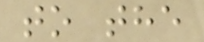to the
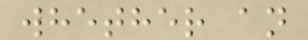whether an
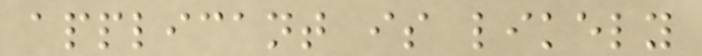applicant is likely
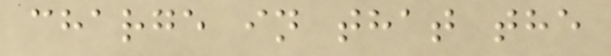charge in that the
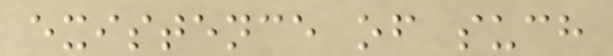existence of such
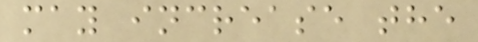may increase the
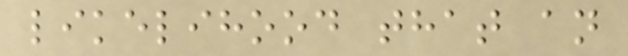likelihood that an
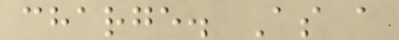charge. As a
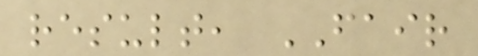result, FAIR
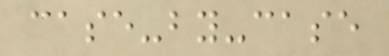case-by-case
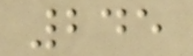245
